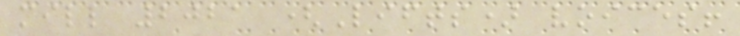mill 2021 (Lifts) voices!
